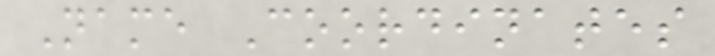Name Coordinates
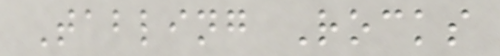Tabling Rocks
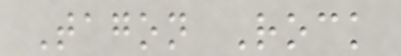Tagon Rock
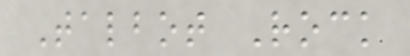Talbot Rock
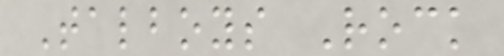Talboys Rock
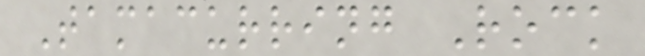Tamacurring Rock
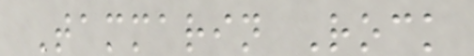Tammarin Rock
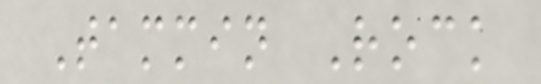Tammin Rock
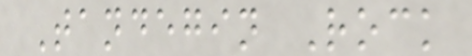Tandegin Rock
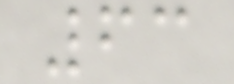63
